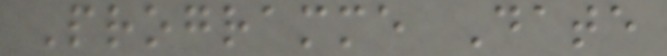Programme Date
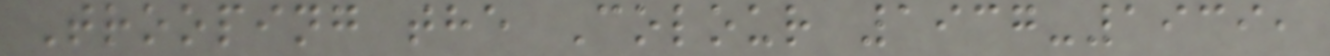Trooping the Colour 1937-1939,
